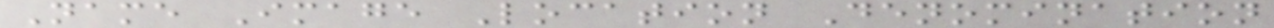Name Image Location Denomination
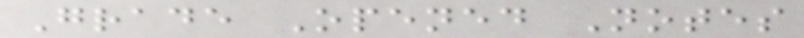Grade Opened Notes
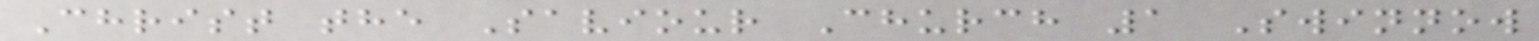Christ the Saviour Church 1 Swinnow
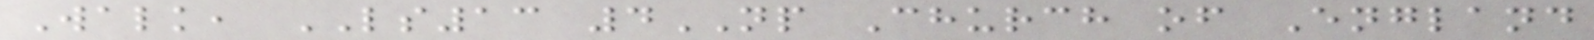Walk, LS13 4NP Church of England
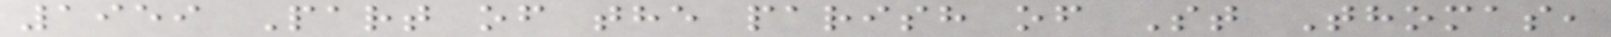1959 Part of the parish of St Thomas,
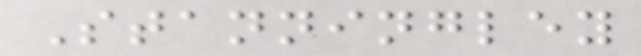Stanningley
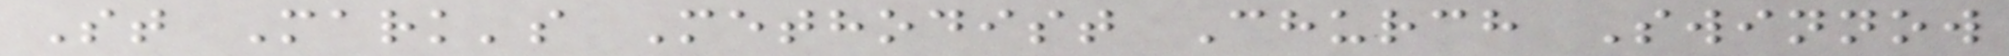St Mark's Methodist Church Swinnow
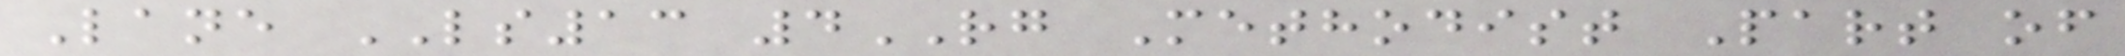Lane LS13 4RG Methodist Part of
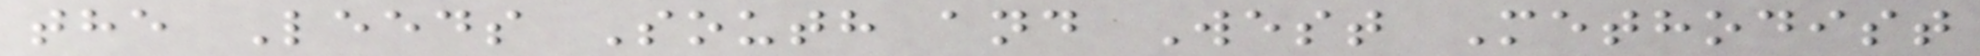the Leeds South and West Methodist
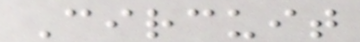Circuit
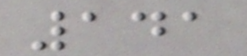141
